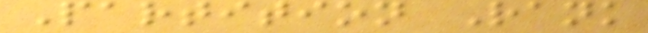Partition Rank
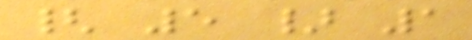{ 5 } 1
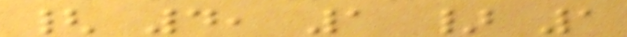{ 4, 1 } 1
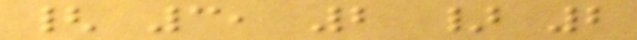{ 3, 2 } 2
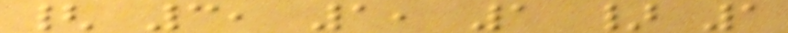{ 3, 1, 1 } 1
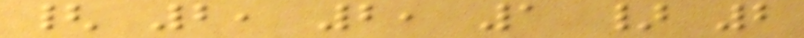{ 2, 2, 1 } 2
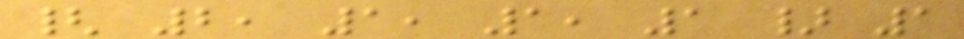{ 2, 1, 1, 1 } 1
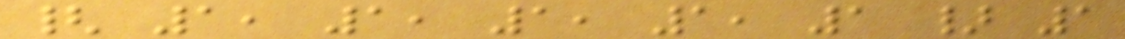{ 1, 1, 1, 1, 1 } 1
